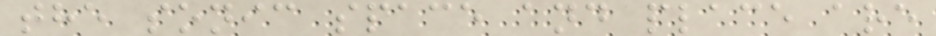the sonic space and place are
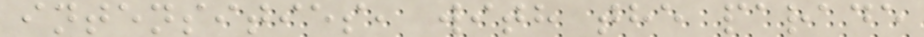intensities, with the parade
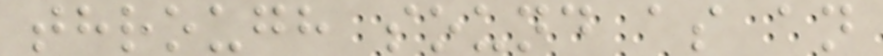through sound as an
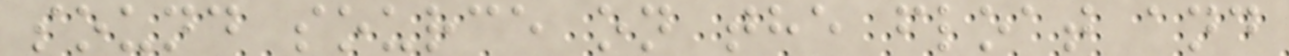sound source on the float and
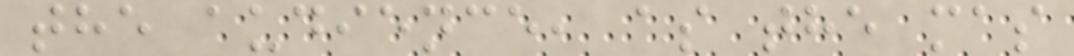the audience, as the mas
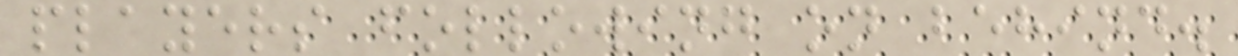players following on behind.
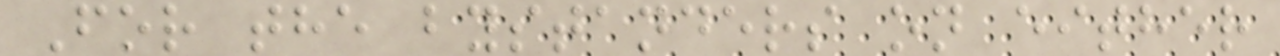For the bystanders on either
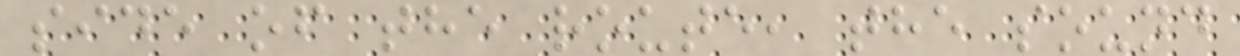side of the route, the sound
